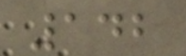142
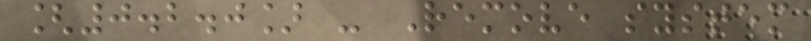[0.2.0] - Remove system
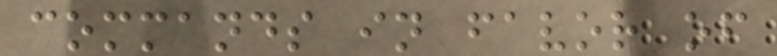commands in favor of
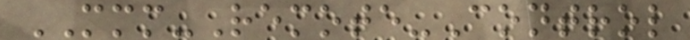MMM-Remote-Control
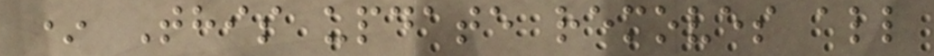* This update removes all
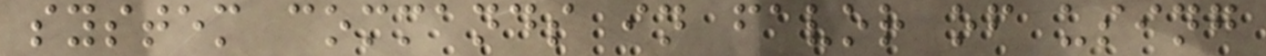system commands in favor of using
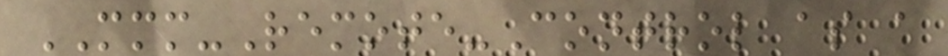MMM-Remote-Control as a
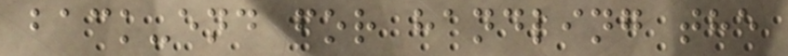back-end for handling the
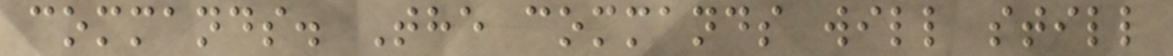commands. The commands will still
